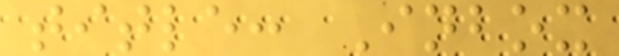title: Inbox
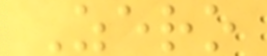Zero
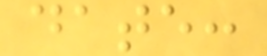date:
